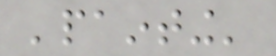'painting'
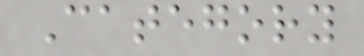Category
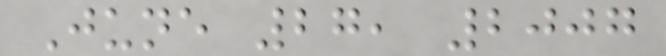June 27, 2007
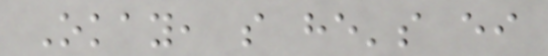Okay, so he's either
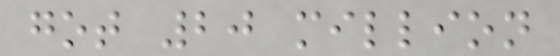got 20 million
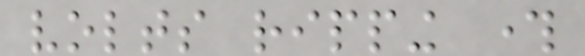volts ripping through
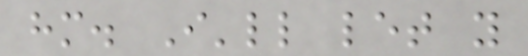him. I'll let you
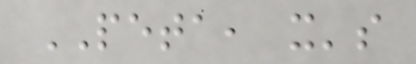PETA, it's
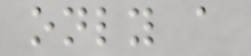only a
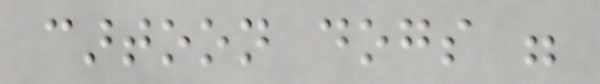cartoon dogs were
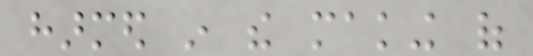harmed in the making of
